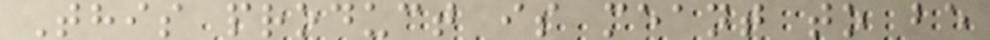This product is meant to be
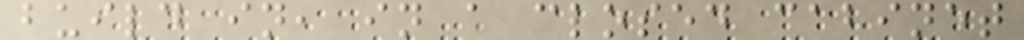build in, in a closed cabinet
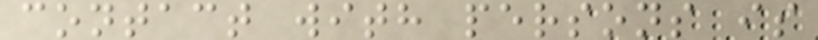contact with persons is
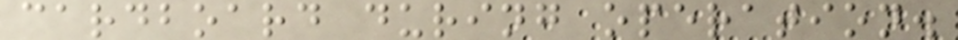cardboard during operation.
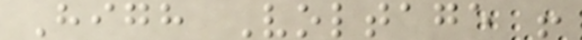High Voltage !
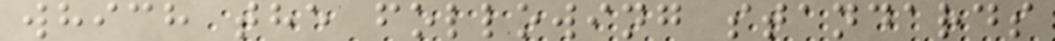which the following standards
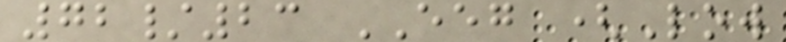72/23 EEG (Low
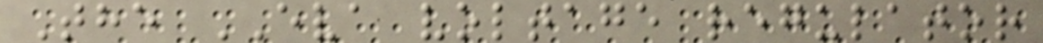The EVA voltage regulator
